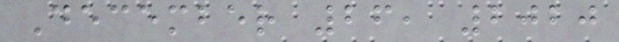December 26, 2020
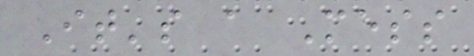It's a Mess
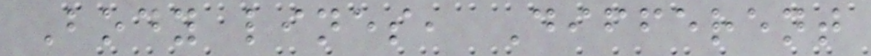Body lines, Different
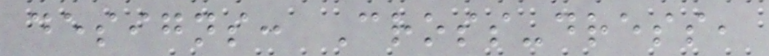designs: Cross-dress,
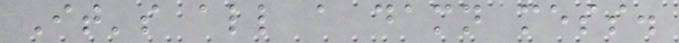It's all a damn mess.
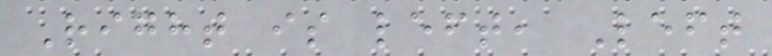Right is left, Left
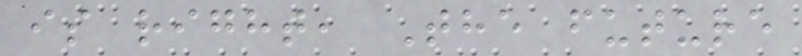is right, The future
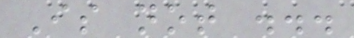Is not ...
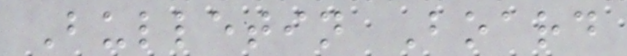Bulletin Board
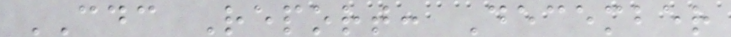CDC Report: December
